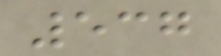537
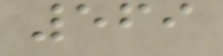569
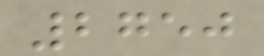2750
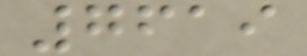7619
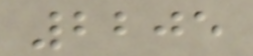2205
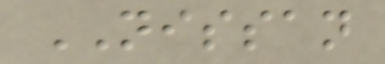NISSAN
